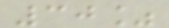30%
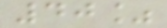40%
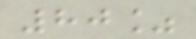80%
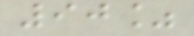90%
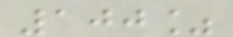100%
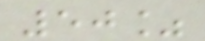50%
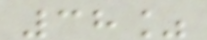38%
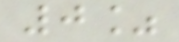0%
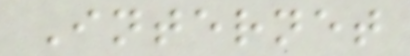Internet
